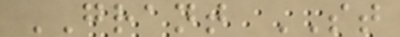GRANT ST
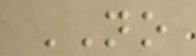NO
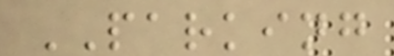PARKING
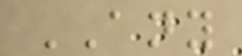ANY
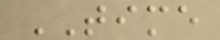TIME
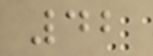42
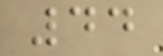44
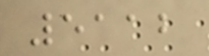5112
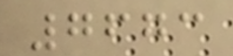7673
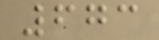673
